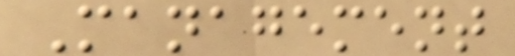Management
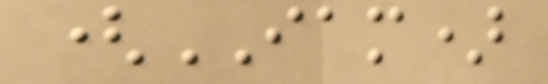(IAM)
